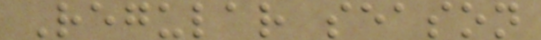Regular season
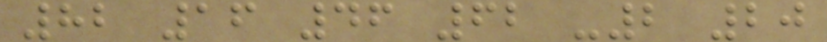82 16 46 62 -2 20
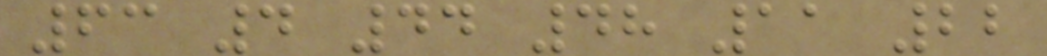63 4 44 48 11 22
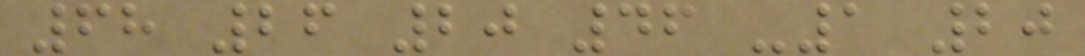68 26 20 46 -1 20
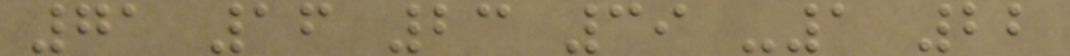71 16 23 39 -1 22
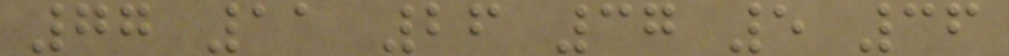77 11 26 37 5 36
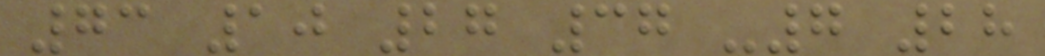73 10 27 37 -7 28
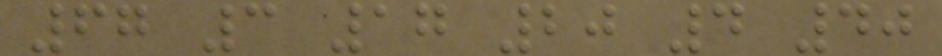67 3 17 20 4 40
